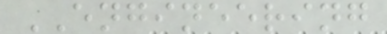ENGINEERING
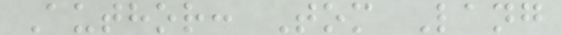Author: Tom Lang
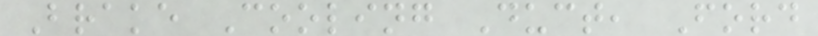Brake Cooling Duct, Ford
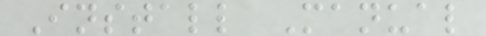Install Manual
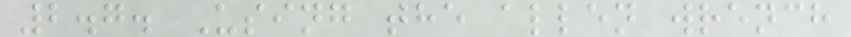2.7. Using the allen wrench
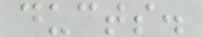ducts.
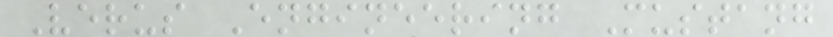Verus Engineering Mustang
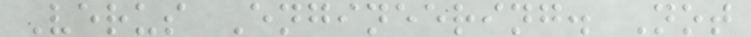Verus Engineering. Not
